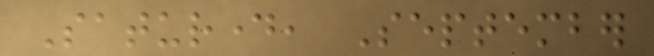Saturday, September
